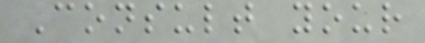Consult your
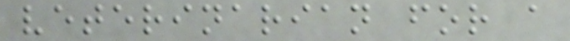veterinarian for a
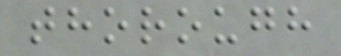thorough
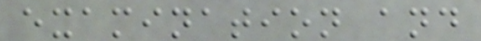examination and
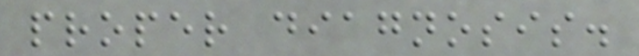proper diagnosis.
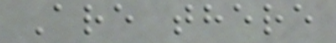Are there
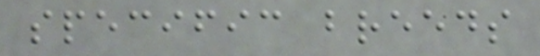specific breeds
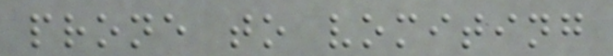prone to vomiting
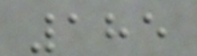185
